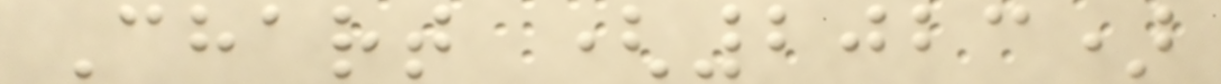Chart (2023)
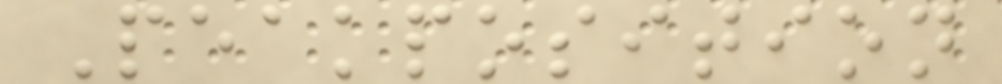Peakposition
